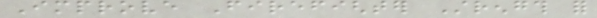Improve Firefighter Strength for
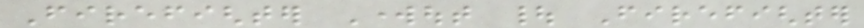Firefighter Workout | Firefighter
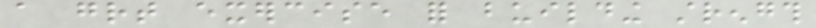a great exercise for building strength
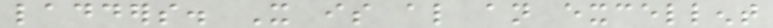ladders. It is also an excellent
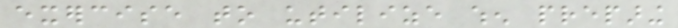exercise to utilize when preparing
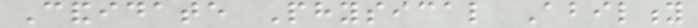Candidate Physical Ability
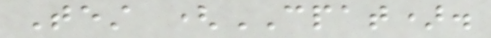Test (CPAT).
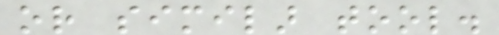or similar tool.
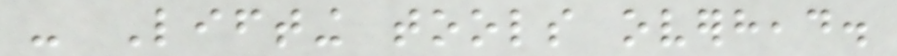- Lifting tools overhead.
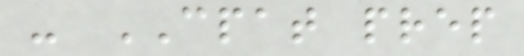- CPAT prep
